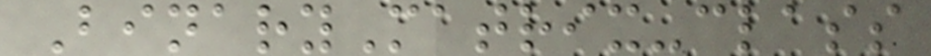BinaryMatrix-class
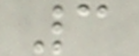3
